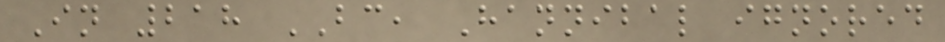In 218 BC, Hannibal ignored
